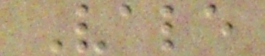Vale
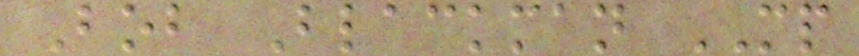Bob Blackman MP
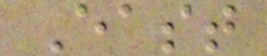East
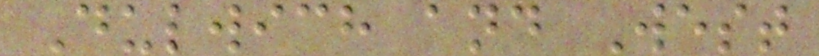Dulwich and West
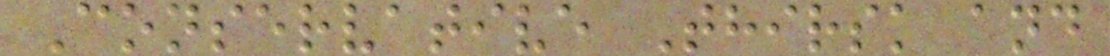Conservative Thirsk and
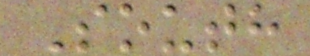South
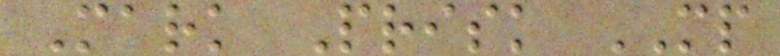Mark Prisk MP
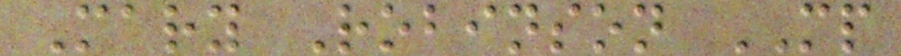Mary Robinson MP
